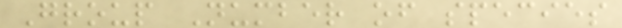Group Number of species
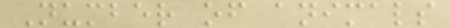Number of animals
